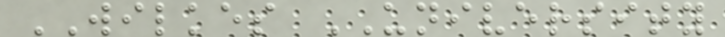WILKES UNIVERSITY
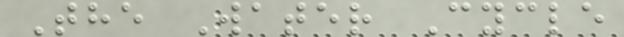The Water Cycle
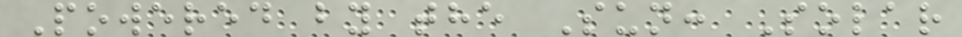Powered by the Sun: Solar
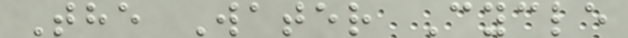The Water Cycle
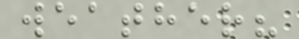weather?
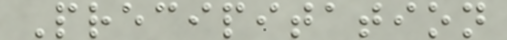Precipitation
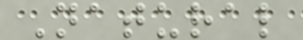Natural
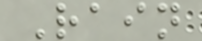Rain
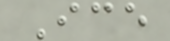Ice
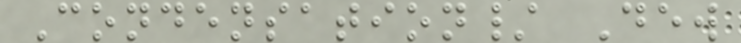Condensation/ Dew
